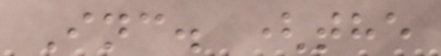Inc. (the
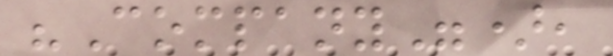"Company"),
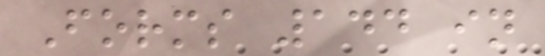Forms 144 in
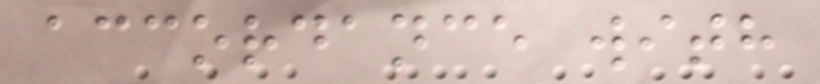accordance with
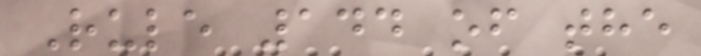Rule 144 of the
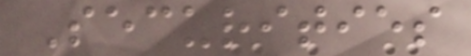Securities
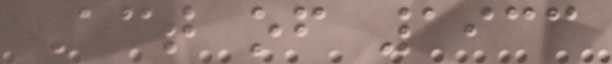Act of 1933
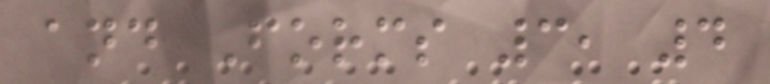and Forms 3, 4
